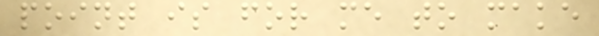point is for me to make
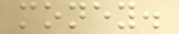money.
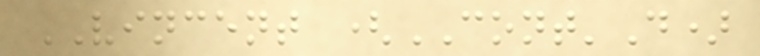VINCENT (CONT'D)
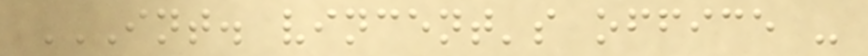INT. VINCENT'S OFFICE -
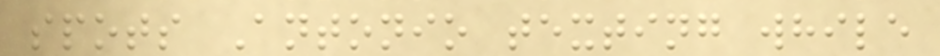spots Antonio texting while
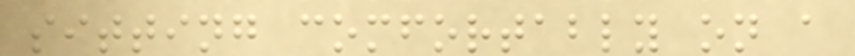sitting comfortably on a
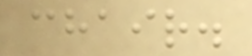chair.
